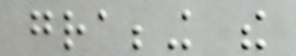grabbing the
